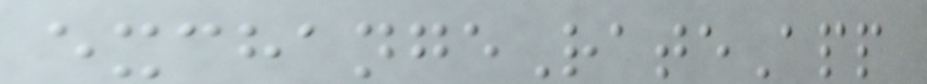exchangeRateApp
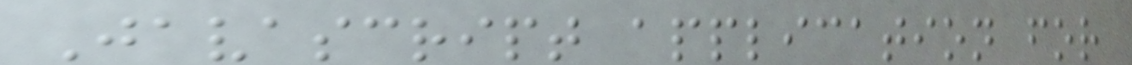Javascript application for
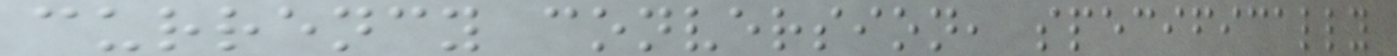currency conversion, specifically
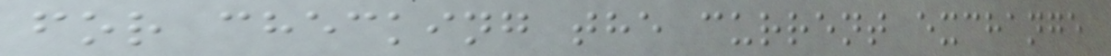for checking the current exchange
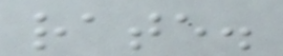rate.
